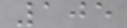105
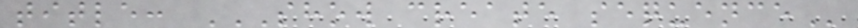title: SHOW CREATE SEQUENCE
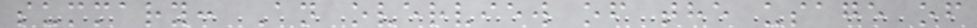summary: An overview of the usage of
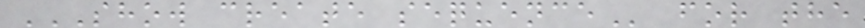SHOW CREATE SEQUENCE for the
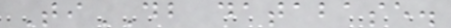TiDB database.
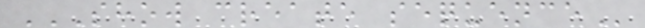SHOW CREATE SEQUENCE
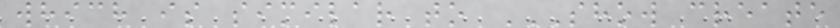which is similar to SHOW CREATE
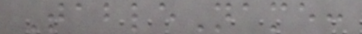TableName:
